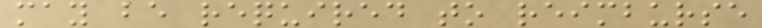may be required to reimburse
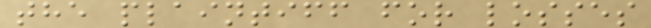the plaintiff for losses
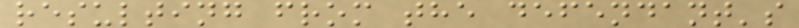resulting from the defendant's
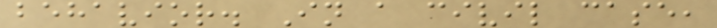behavior. In a civil case,
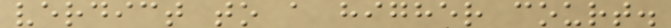verdict to a higher court.
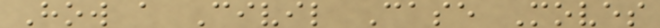How a Civil Case Moves
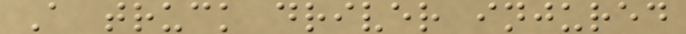A truck driver injured
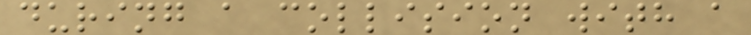during a collision with a
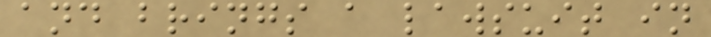and brings a lawsuit in
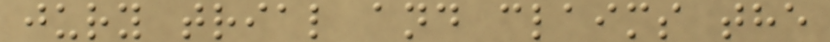jury trial and claims the
